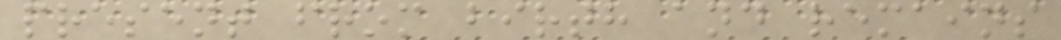present from birth and remains
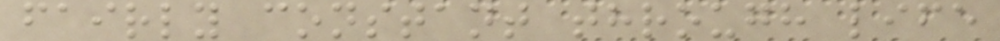fairly constant through life
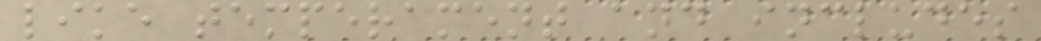like temperament and includes
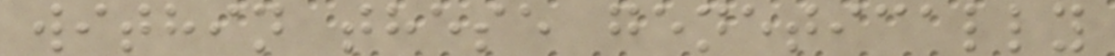within these genetically
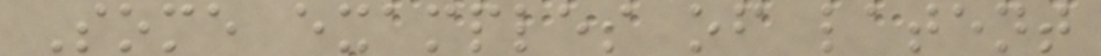Some examples of latent
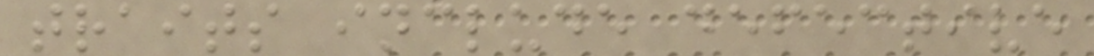traits include defective
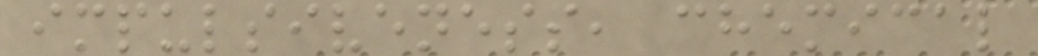impulsiveness, chemical
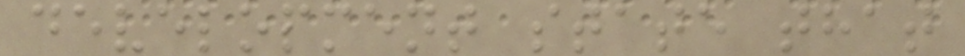development state that
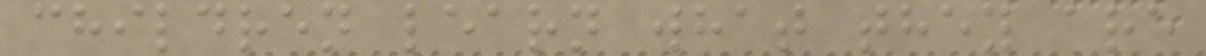children learn what they are
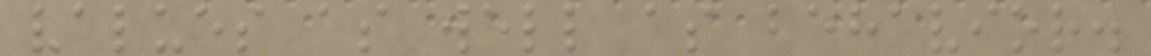values as well as behavior.
